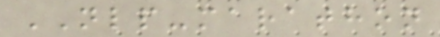NLP-marathon
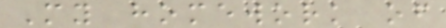My homework of
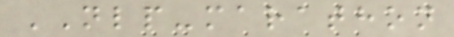NLP-marathon
